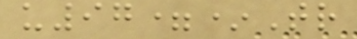u97=*Tr
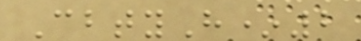CbtyH*2
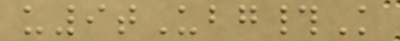u9tUbg#K
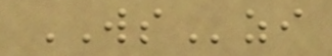WSzi
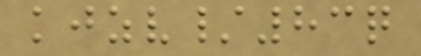kjzv/83q
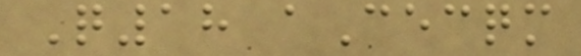Q18 aCecqm
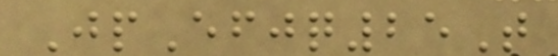JpEfjq25T
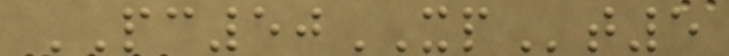PC50XPt5
